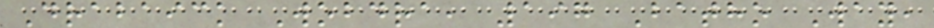Drabaick Wobdra, 197 Batho Way,
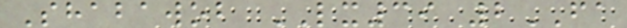Shabawob LX39 2FA
